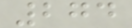274
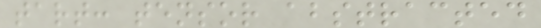tart: tensor abstracted
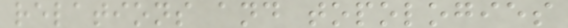relations and topologies
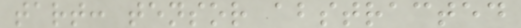tart: tensor abstracted
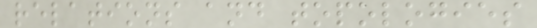relations and topologies
